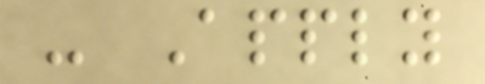- Apply
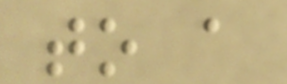to a
